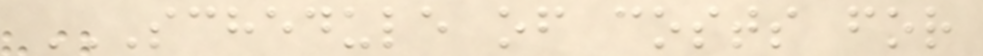SCHEDULE OF COSTS FOR
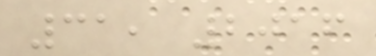31, 2016
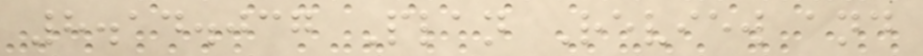8.14.037 Plan Review and
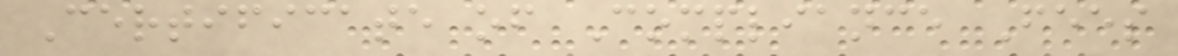Certificate of Compliance Fees
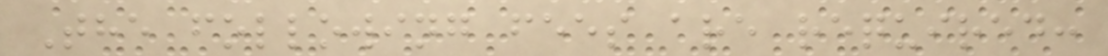The following fees are required:
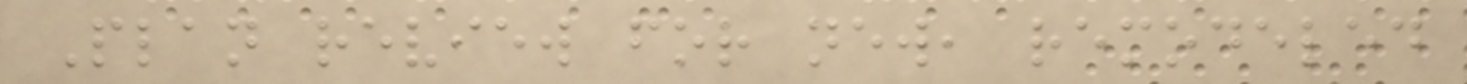Plan review for new, remodeled
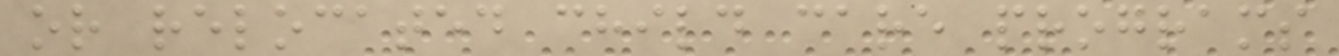or relocated child care programs
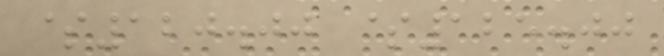$120.00 $125.00
